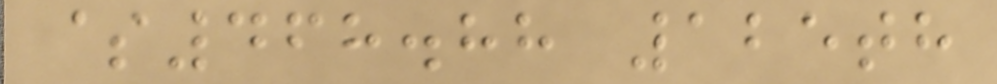$468.88 125th
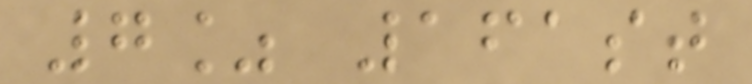7% 161st
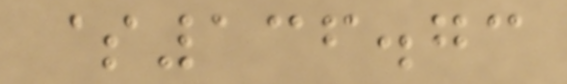$136.73
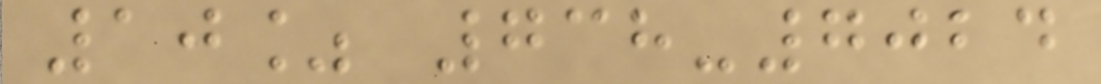10% 738-7024
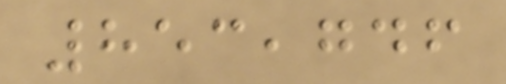853,746
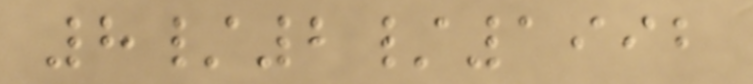8/2/1992
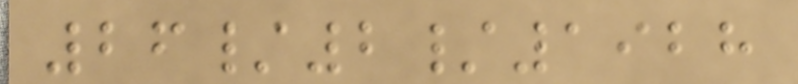26/2/1928
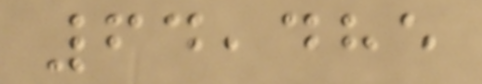64,485
